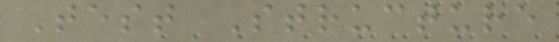Test Structure
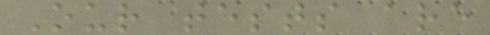Our tests are
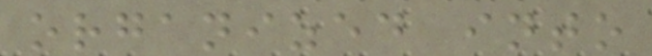organized into
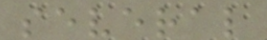several
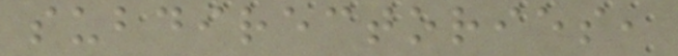subdirectories,
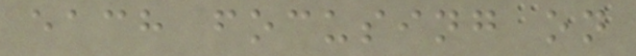each focusing on
